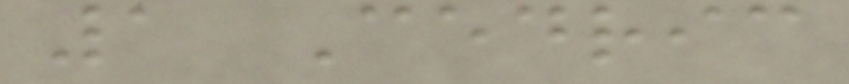1 Cedric
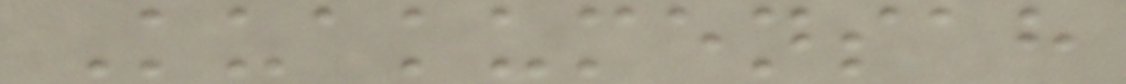Kuakumensah
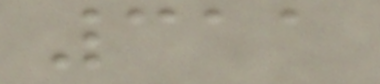311
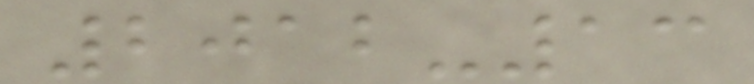2012-13
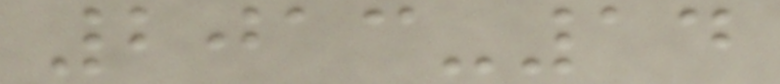2013-14
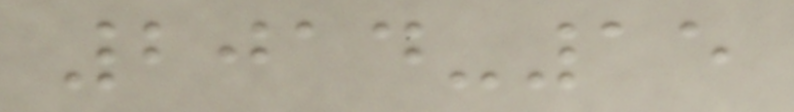2014-15
